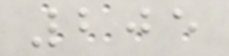205
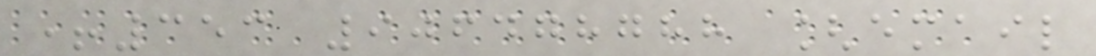+353 906478788 [email
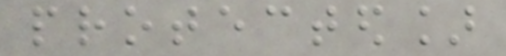protected]
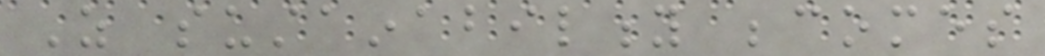As sustainability becomes
